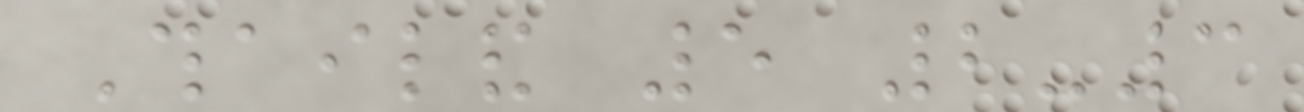Thailand 5 2-3
